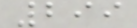299
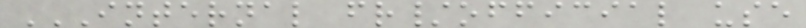INTERNAL FR/OFFICIAL USE
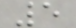5
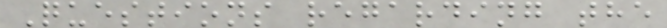Questions regarding the
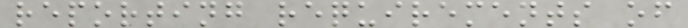reporting requirements of
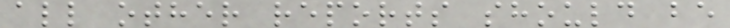all other reports should be
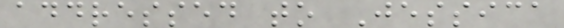addressed to Jessica
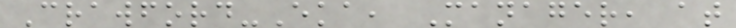Crawford-Eka, Manager, at
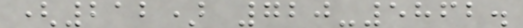(212) 720-5862.
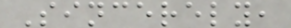Sincerely,
